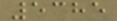5385
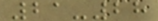21-28
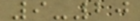9-20
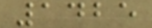1425
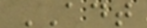ADT
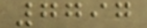7797
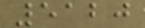5120
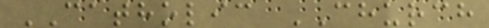CATHOLIC CHURCH
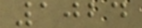1024
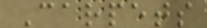Carpets
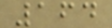164
